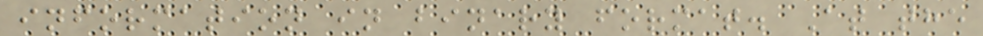information in binary format. At the
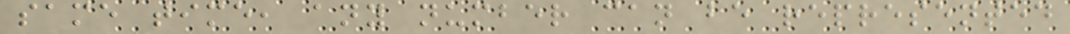same time, any number can be represented
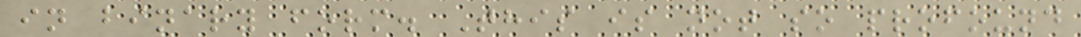in binary form. This is not so profound
